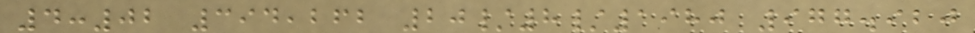4:02 394,262 20/8/1980 977.920
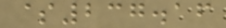$237.16
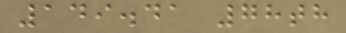149.41 78th
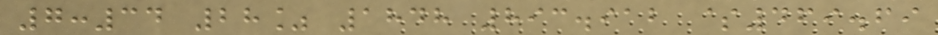7:34 28% 1848 893.912 $469.69
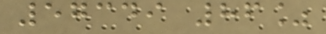57349 86%
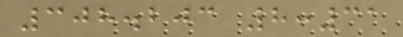308.203 8:31
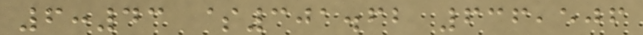6:43 $301.62 636,506
